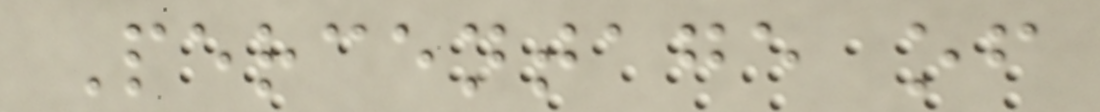Percentage of
